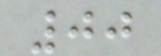00
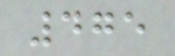475
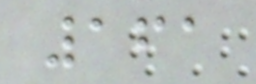161
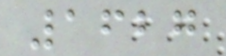1627
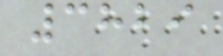3829
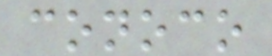conoco
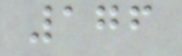176
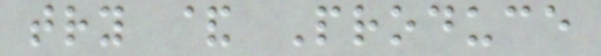try & Produce
